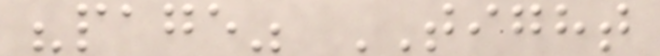"page" TIGHT
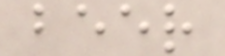beer
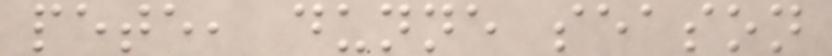pete, dunne season
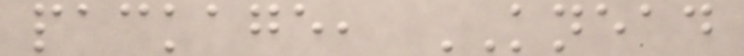package, KNEAD
